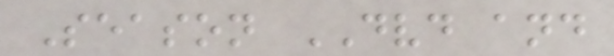Season DVD and
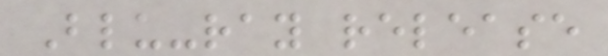Blu-ray release
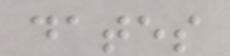dates
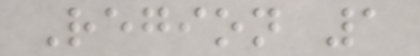Region 1
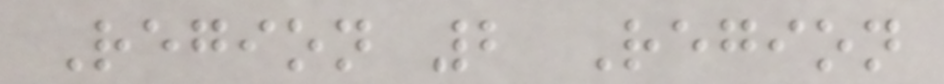Region 2 Region
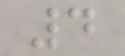4
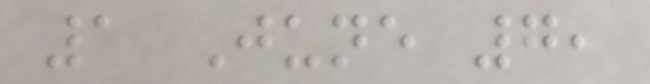1 June 7,
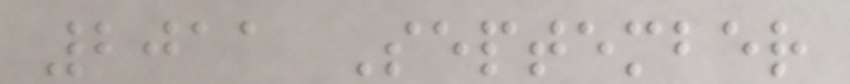2011 September
